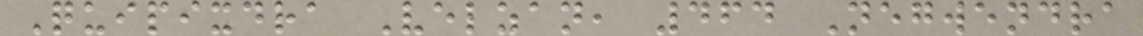Quipixdra Velzan, 464 Negwendra
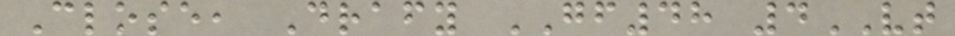Close, Drafy GF48 4VT
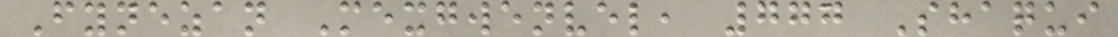Fynezan Mexgwenvel, 777 Shaqui
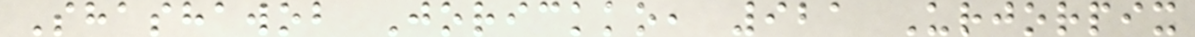Shashawob Jorickko, 921 Urjorpix
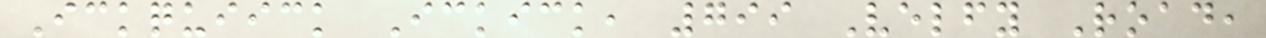Ickquiick Ickick, 799 Velfy Road,
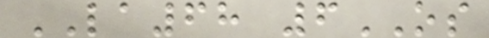LA68 6OS
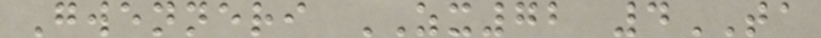Gwenneri ZX72 4TA
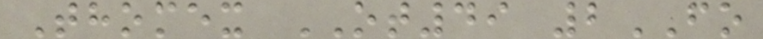Thomex OT49 2FO
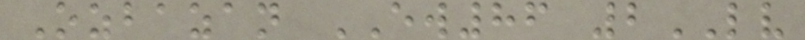Ozbazan EW86 2LV
